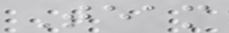Team
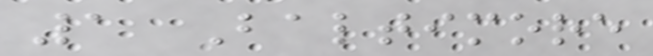1 Baltimore
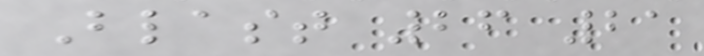Blast 26 21
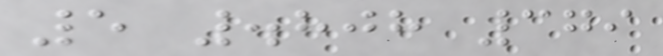5 .808 379
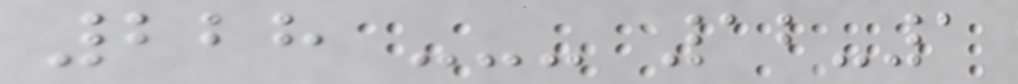228 --- 12-1
